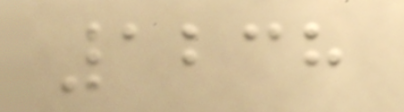1238
